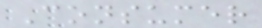Consumer
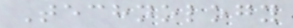Technology
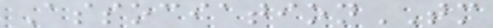AssociationTM
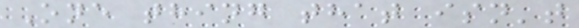One thing that isn't
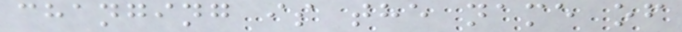changing is the name of
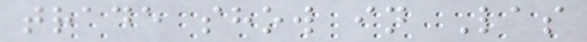trade show in Las
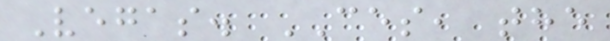Vegas. CES, the
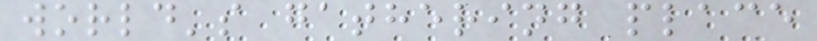world's gathering place
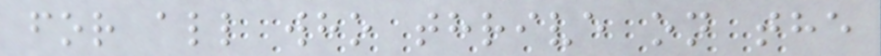for all who thrive on the
